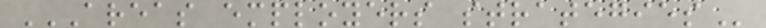AREAS EMPLOYERS STRATEGIES
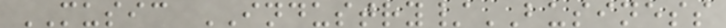MUSIC INDUSTRY/BUSINESS
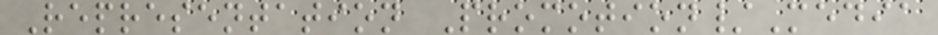Representation Promotion/Media
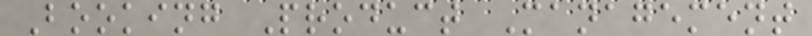Booking Product Management
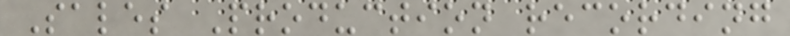Sales Production recording
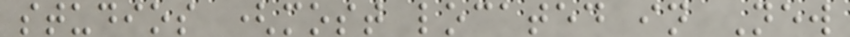studios (most located in New
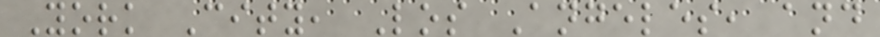York City, Los Angeles, and
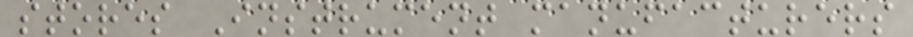stores Instrument manufacturers
